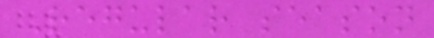Regular season
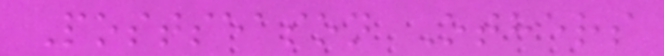Postseason Others
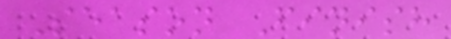Season Finish
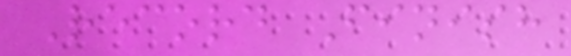Record Finish
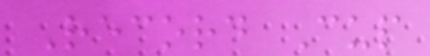Record Cup
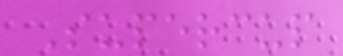Supercup
